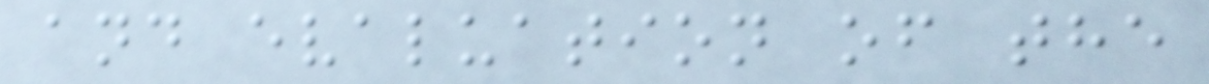and evaluation of the
